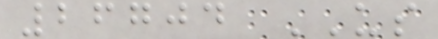26704 US
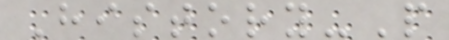History-P
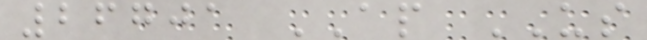26701 AP US
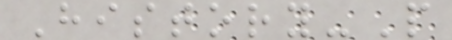History-P
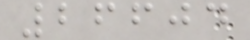26604
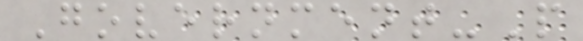Government-P
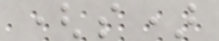(s)
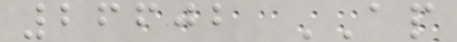26602 AP
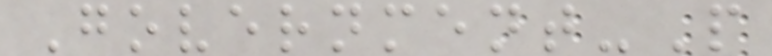Government-P
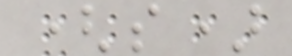(s)
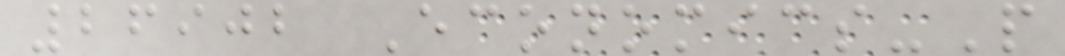26902 Economics-P
